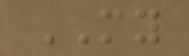MY
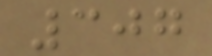307
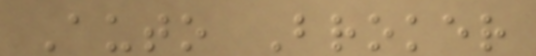Auto Broker
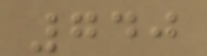740
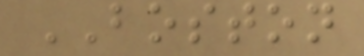BOSTON
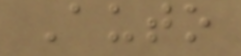Auto
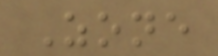Zone
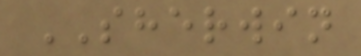SHERWIN
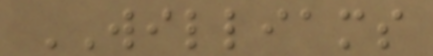WILLIAMS
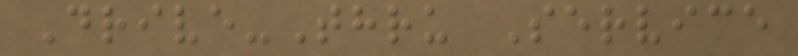Drive-Thru Service
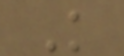K
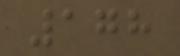178
